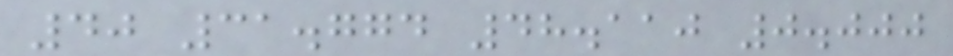40 31.774 48.110 0.000
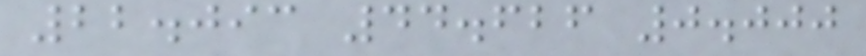22.093 44.626 0.000
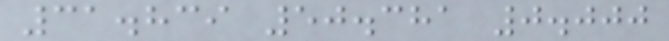31.839 50.381 0.000
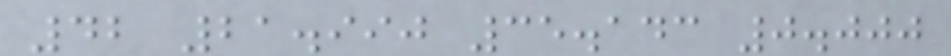42 21.990 35.143 0.000
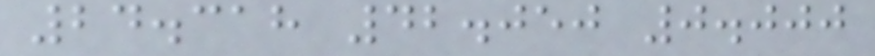24.318 42.050 0.000
